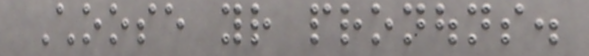Choose your pronouns.
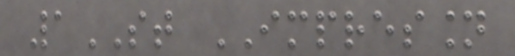1ST IMPRESSION
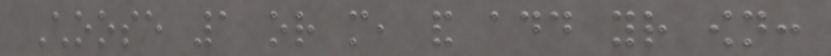Choose 1 or more, and add your own:
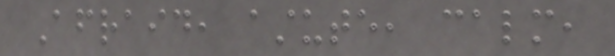Afraid, astute, calm,
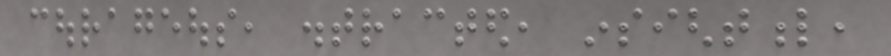courageous, distracted, insightful,
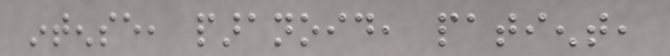intense, paranoid, patient,
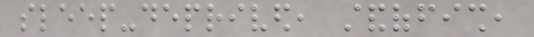sleep-deprived, standoffish,
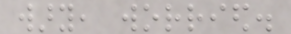wary, worried.
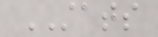STATS
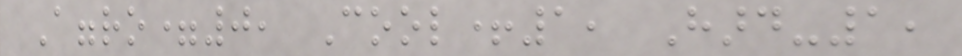Aggro=0, Cool+1, Hard-1,
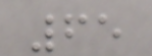65
